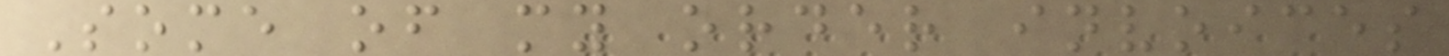Some of my order invoices
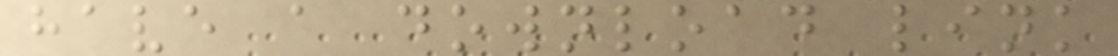have a download link
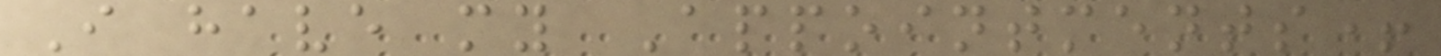I have my Appointments+
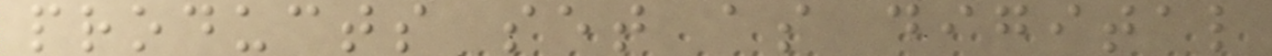products set as digital
